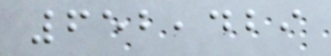652,429
